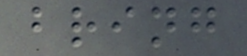bring
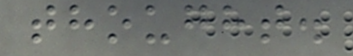thought.
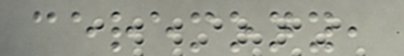ceremony,
